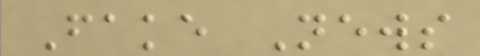Fake News
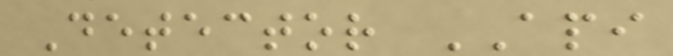Detector API
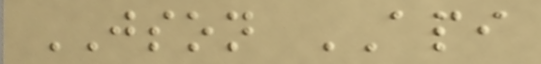JSON API
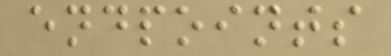endpoints
